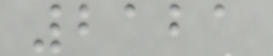2121
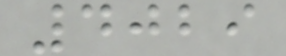4029
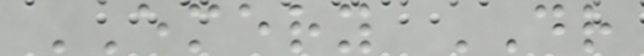EMERY DR
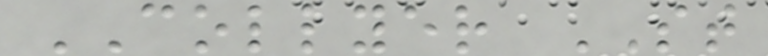COLLYER ST
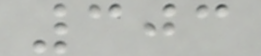303
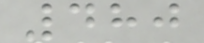480
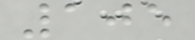105
